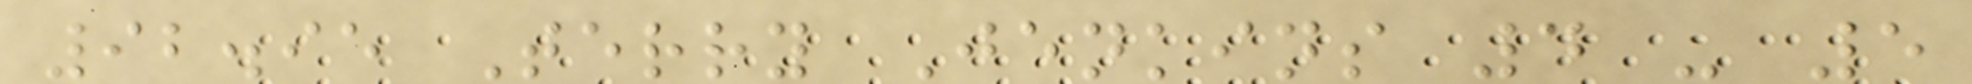92.95 Terry Jenkins 4 - 5
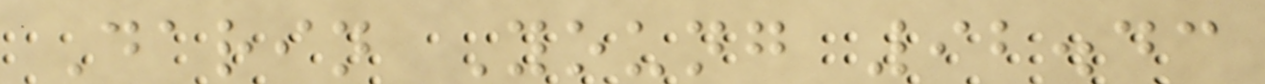Darin Young 92.43
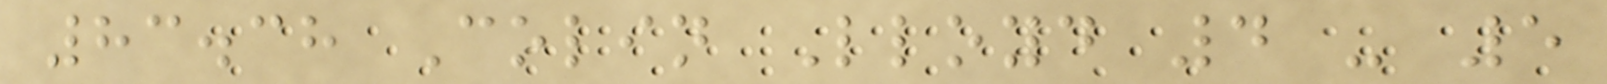83.38 Colin Lloyd 4 - 5
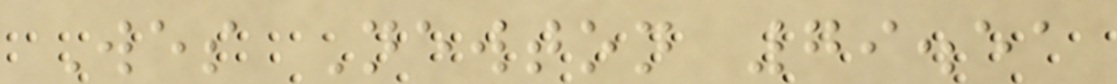Wes Newton 79.51
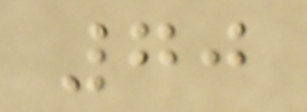70
